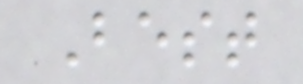Best
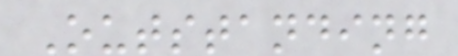Outstanding
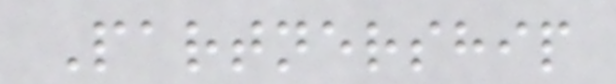Partnership
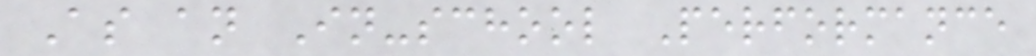As an In-school Performance
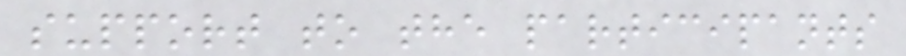support to the participants
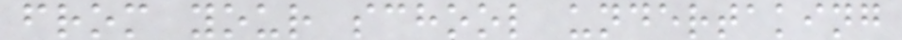from your school undertaking
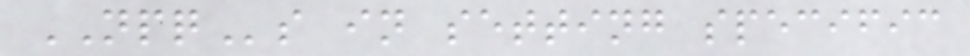NPQs in setting specific
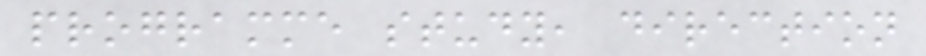programme study, direction
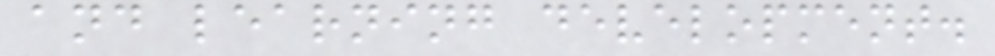and learning development.
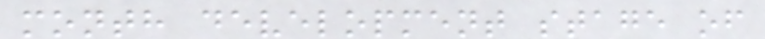month development stage of
